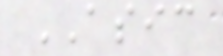ASIC
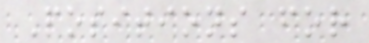Positions for
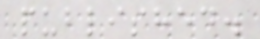published.
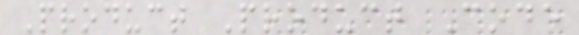Product Product Code
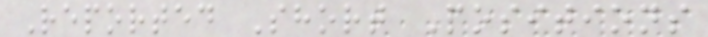Reported Short Positions
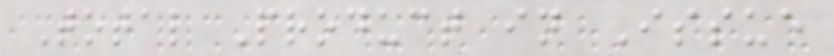Total Product in Issue
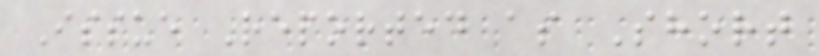Issue Reported as Short
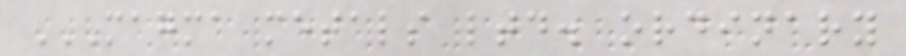MAGMA METALS LTD. ORDINARY
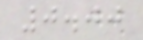0.00
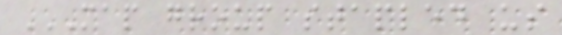MAP GROUP STAPLED US
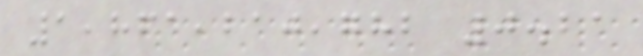1,861,210,782 0.21
